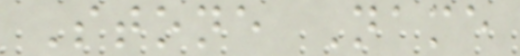Stone Name
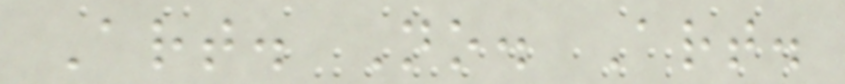Art. No. Art.
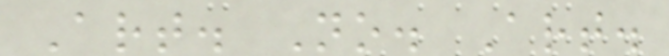Art. No. Art.
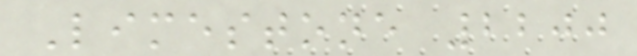Limestone 2200
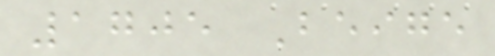1705 Beige
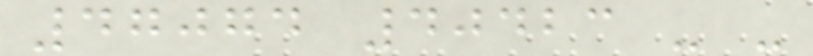47074 40423 - -
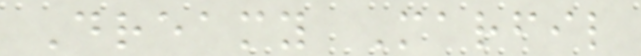Dreamy Marfil
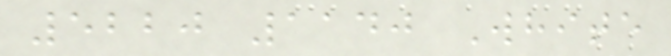5220 1140 White
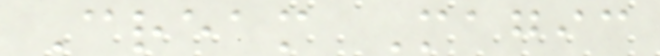Cream Magic
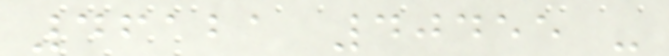46121 40455 -
